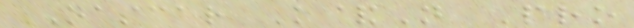NASCAR K&N Pro
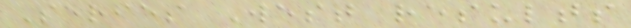Series West results
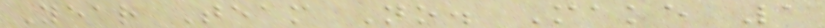Year Team No. Make 1
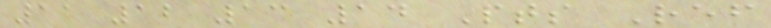11 12 13 14 Pts Ref
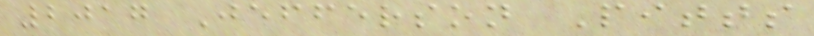2017 Jefferson Pitts
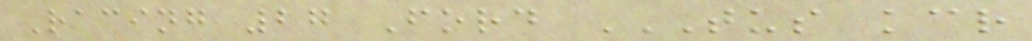Racing 27 Ford TUS KCR
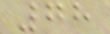78
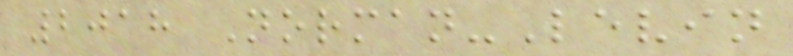2018 Norman-Levin
